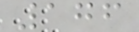176
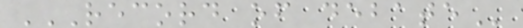RECORD OF DEBATE
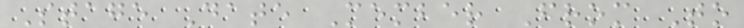Stage Date Member From To
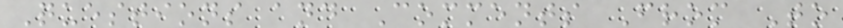Questions and Comments From To
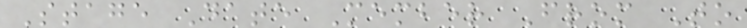Stage Date Member From To
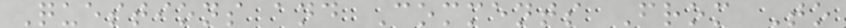Questions and Comments From To
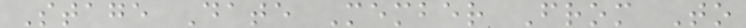Stage Date Member From To
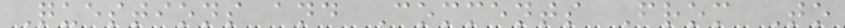Questions and Comments From To
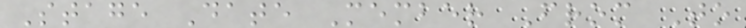Stage Date Member From To
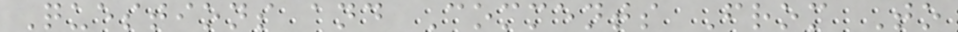Questions and Comments From To
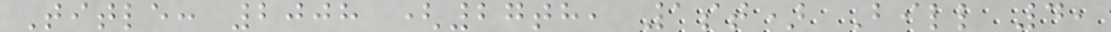Title: 2008 (27th, 1st) Bill 4,
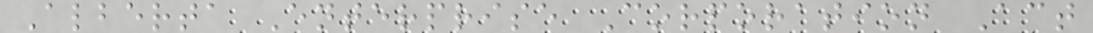Alberta Enterprise Corporation Act
